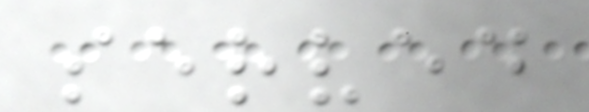served
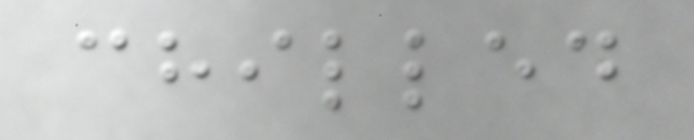chilled
